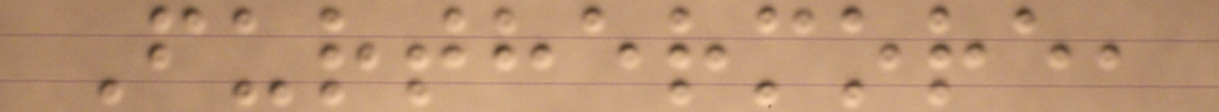Furthermore,
